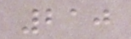210
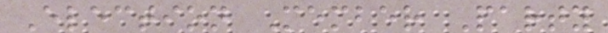Election Member Party
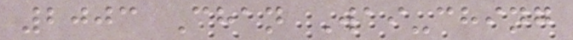2003 Chan Wai-ching
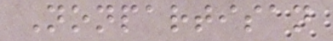Nonpartisan
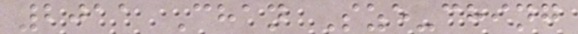2011 Chan Sze-ching
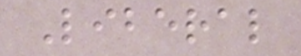Liberal
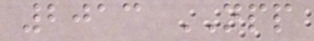2013 NPP
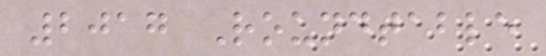2017 Roundtable
